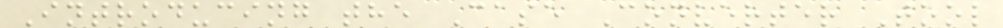Introducing the Case Converter Tool
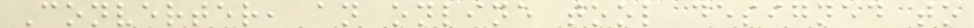Converter, an online tool designed to
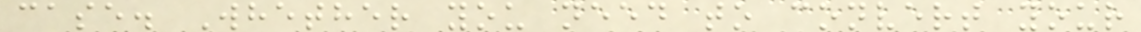case. Whether you need to convert your
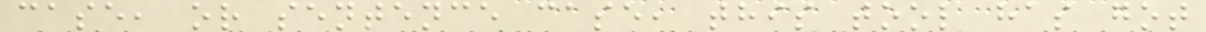case, or sentence case, this tool has got
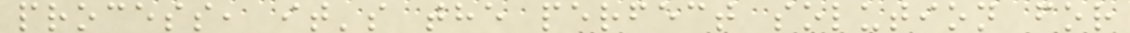process, it's the perfect solution for
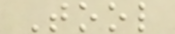Tool
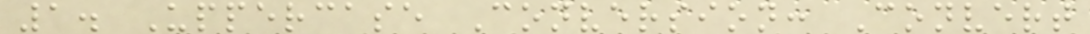1. Uppercase Conversion: Convert
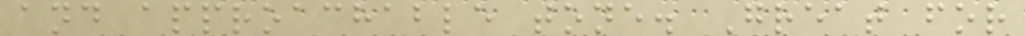and approachable tone. Great for
